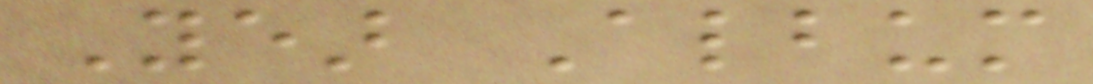Year Album
